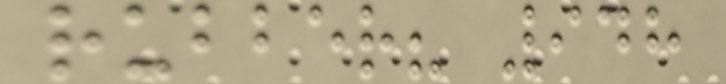rubber? 948
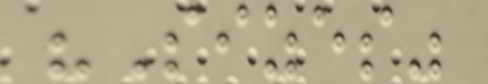"Sizes"
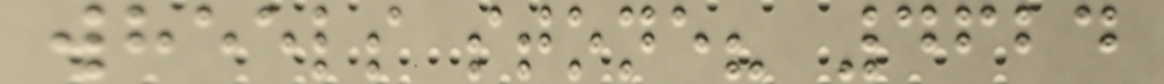wheels stone? 4624
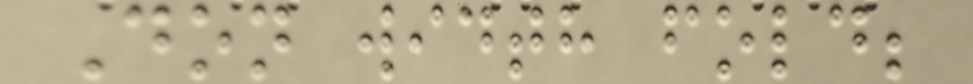Don width fold;
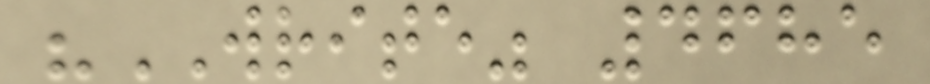"WRITE" 4685
